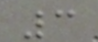3
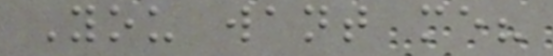You want me?
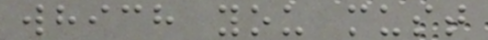which you must
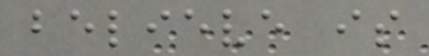believe is
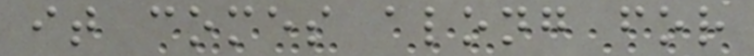it comes along for
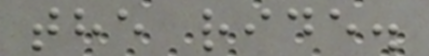the ride.
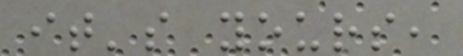it's yours,
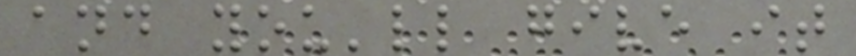and you'll give it
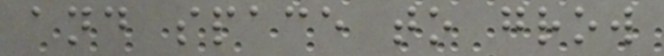and space to grow
